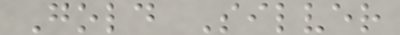Gold Silver
